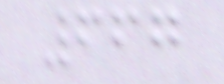667
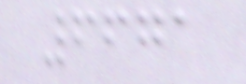6671
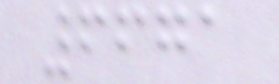6671
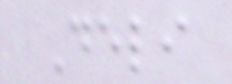Deli
